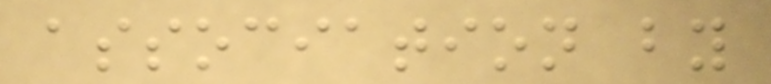association by
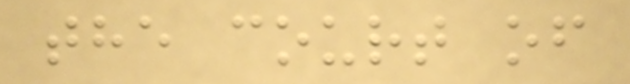the court of
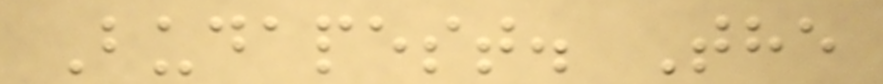Budapest. The
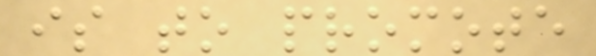is to promote
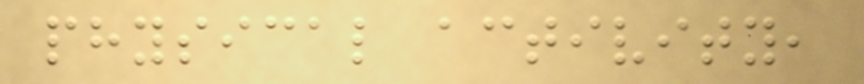physical activity,
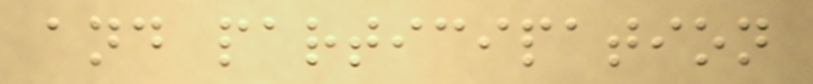and participation
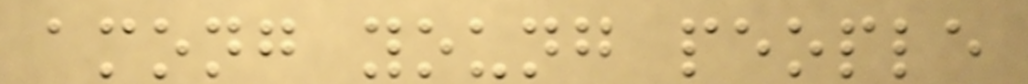among young people
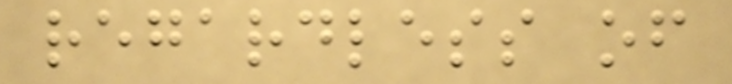regardless of
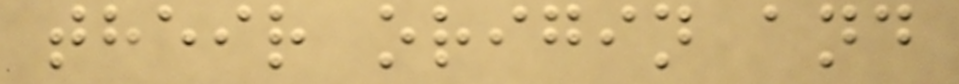their origin and
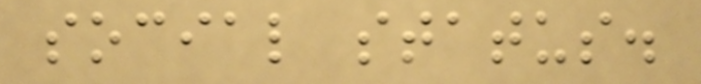social status.
